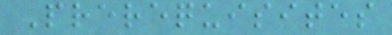Prerequisites
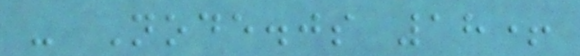- Node.js 18+
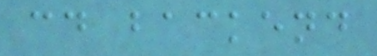cd backend
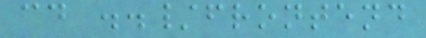cd ../frontend
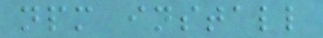npm install
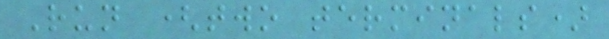Run (two terminals)
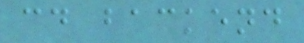cd backend
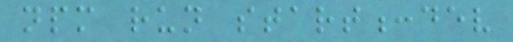npm run start:dev
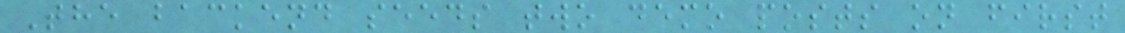The backend seeds two demo posts on first
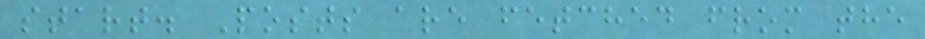start. Posts are fetched from the
